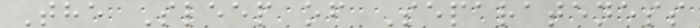The Sleep of Separateness
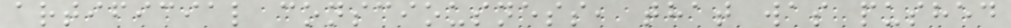artificial consciousness, that was pushed
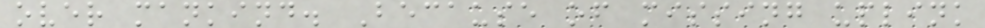over mankind. Because of missing uplink
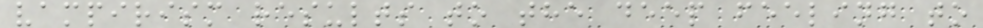vampirism results to the deep feeling to
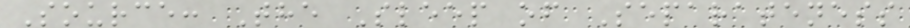Source: The Sleep of Separateness
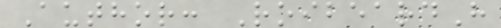Author: RoibeardH
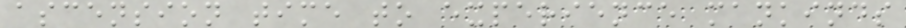ascension time to experience mankinds
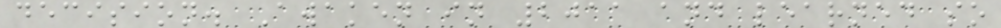decision. Awaken in 2011 and learned so
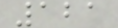121
